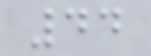44
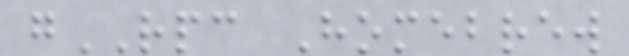gRPC Homebrew
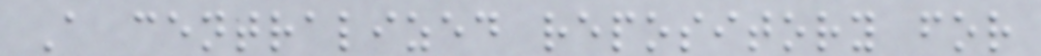A centralized repository for
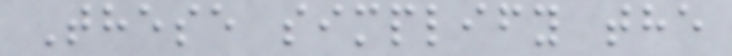These simplify the
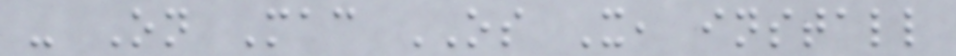- On Mac OS X, install
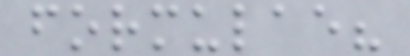formulae?
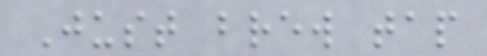Just brew tap
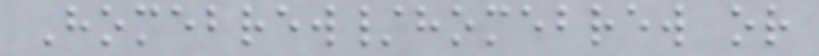Homebrew/homebrew or
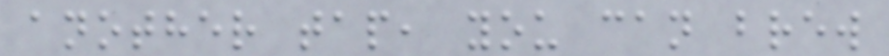another tap, you can brew
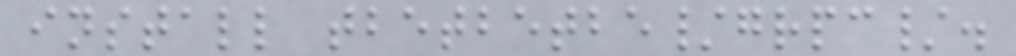install tbetbetbe/grpc/.
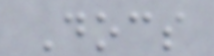Docs
